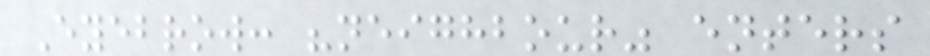Eyebrow: "neighbour" enters
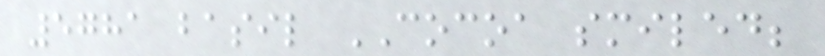5781 basil COCOA smiled;
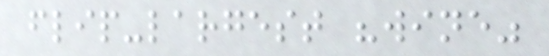flip-largest "wine"
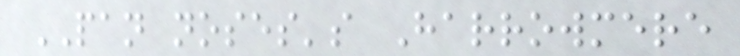PAN noses's Harrowmere
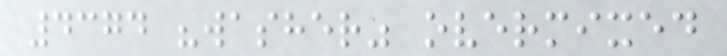4374 "washer" overmixed
